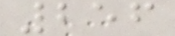256
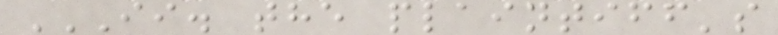II. THE PLAINTIFF'S
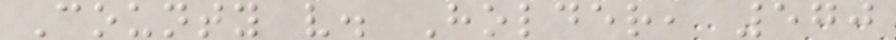County v. Holder, 570
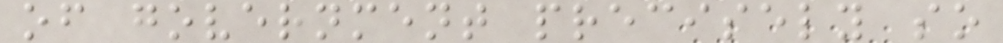of government precisely so
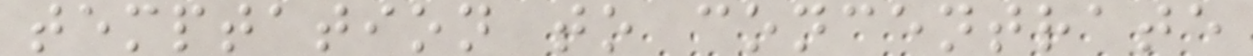temptation to concentrate
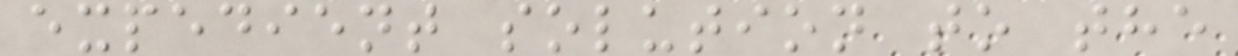expedient solution to the
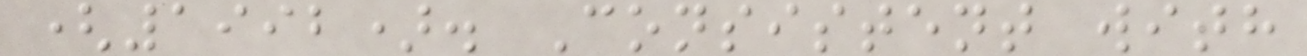(1992). Consistent with
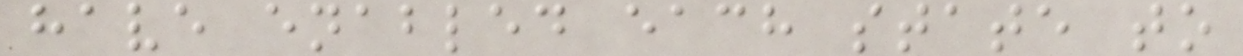have enabled each state to
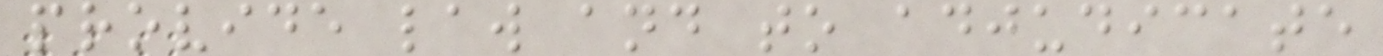provide law and to adjudicate
